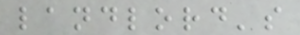landlord's
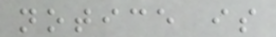notice is
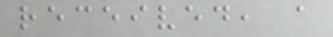received, a
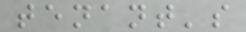tenant's
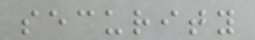security
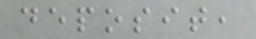deposit,
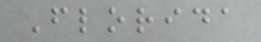Florida
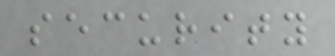security
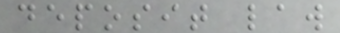deposit law
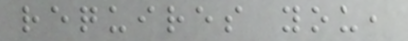requires you,
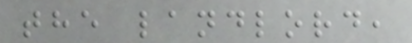the landlord,
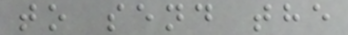to send the
